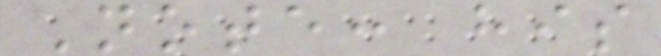Note: his
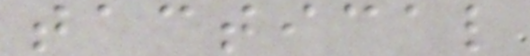tactical
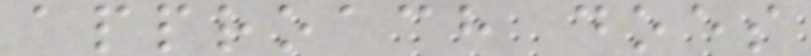approach does
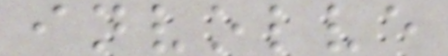involve
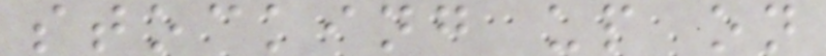stocking up on
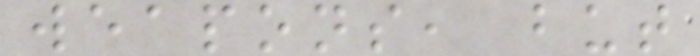weapons, but
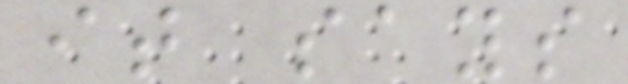it says
